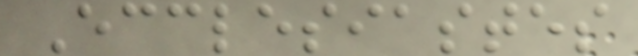Ecclesiastes
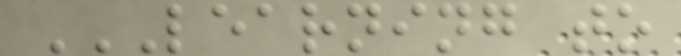LEARNING TO
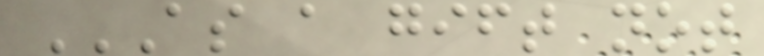AS A GIFT NOT
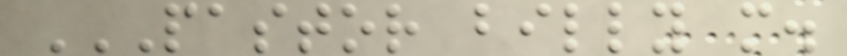PASTOR BILLY M.
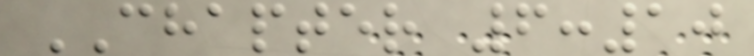CHAPTER 6:10
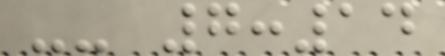-- 7:14
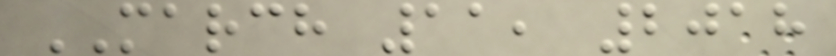MARCH 11, 2018
